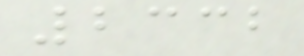2332
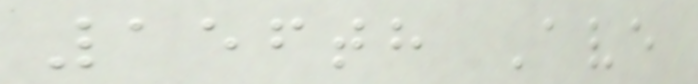156th Ave
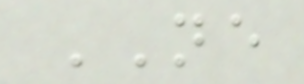NE
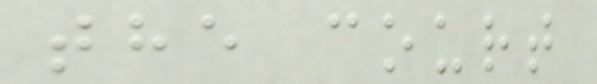the court
